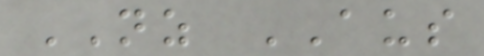NZ AUS
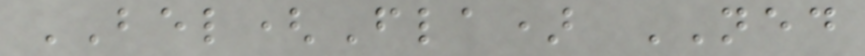BEL(Fla) NED
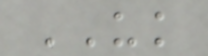UK
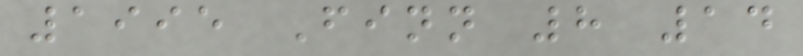1995 Finn 8 14
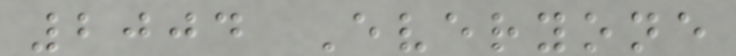2004 Everyone
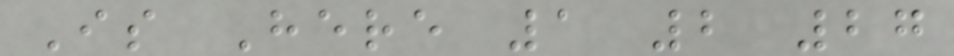Is Here 1 2 27
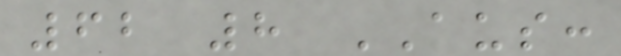62 8 AUS:
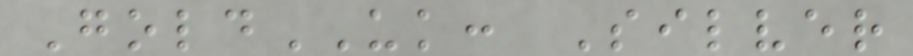GoldUK: Silver
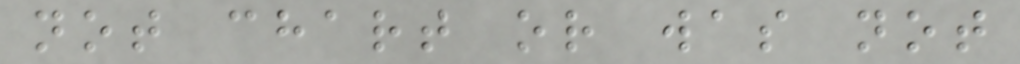not chart or was not
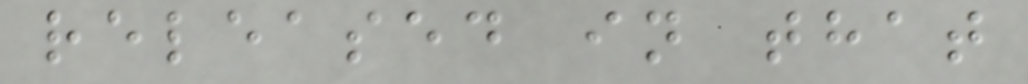released in that
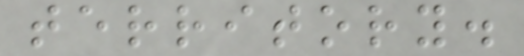territory.
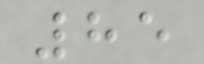85
